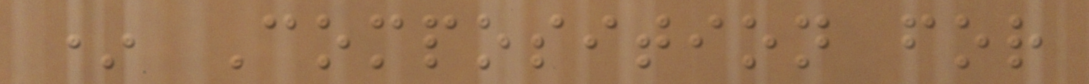* Composition for
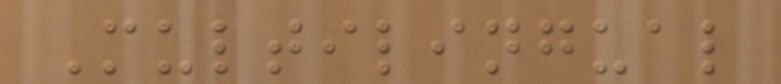Multilingual
